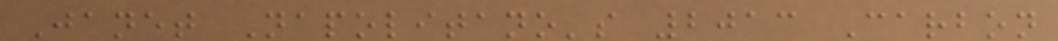Janet Napolitano's 2013 Carbon
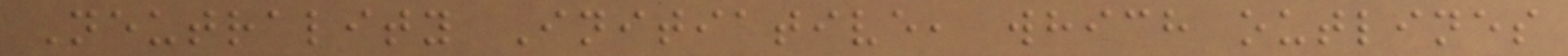Neutrality Initiative, which outlines
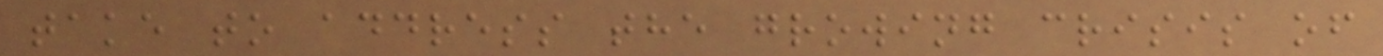take to address the growing crisis of
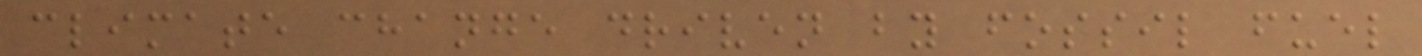climate change driven by fossil fuel
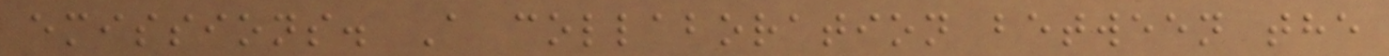emissions. A collaboration between the
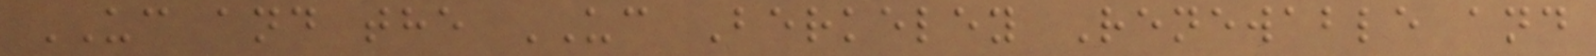UC and the UC Berkeley Renewable and
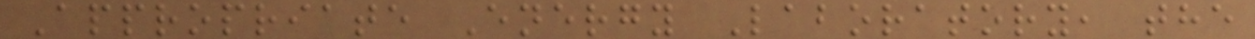Appropriate Energy Laboratory, the
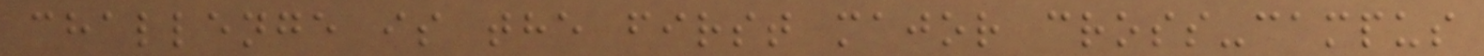challenge is the first major cross-campus
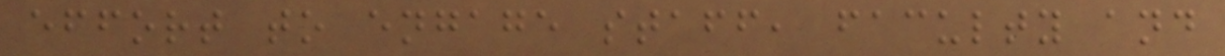effort to engage staff, faculty and
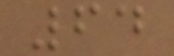64
